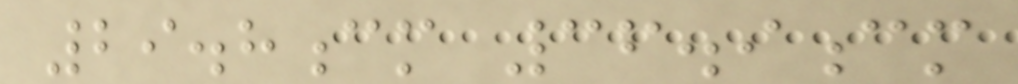29.8cm 36.9cm
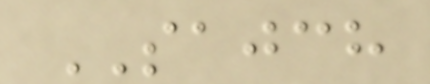SAJCH
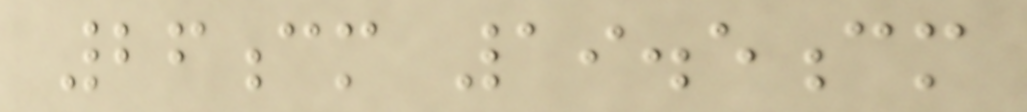26cm 19.5cm
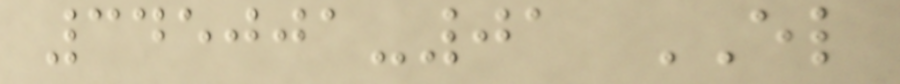345001-01 EL
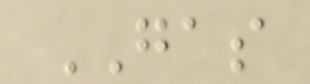GAS
